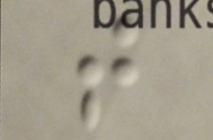t
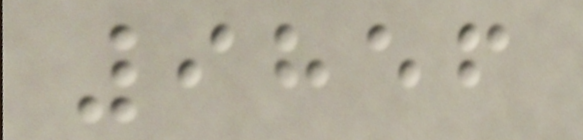9856
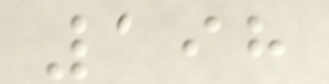198
